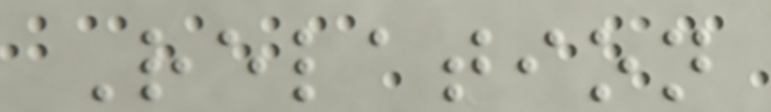Relation
